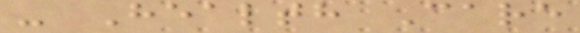- Health Care
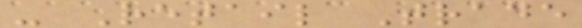- Retail Trade
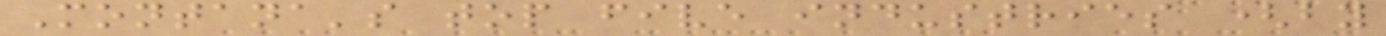Montana's top five industries (by
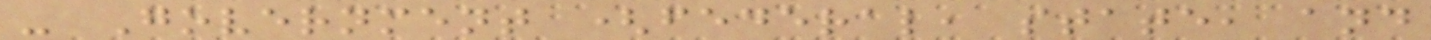- Government (federal, state, and
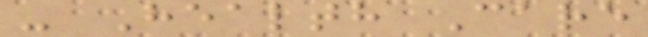- Health Care
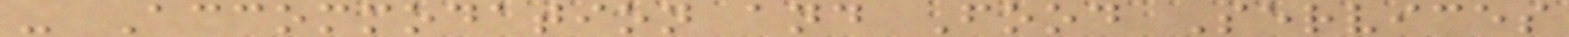- Accommodation and Food Services
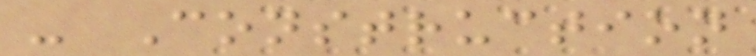- Construction
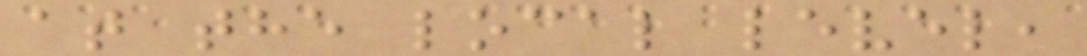at the local level,
